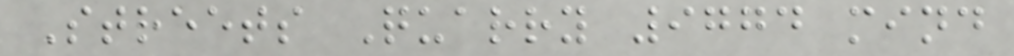Streets Quarry 9774 mind
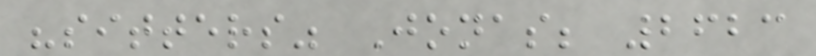"sitters" Jonas; 2623
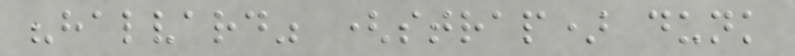"halvard" (strap) dunk
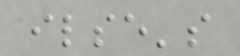ilse's
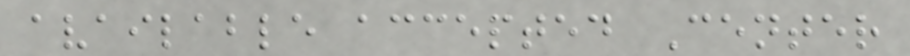available accepted Center
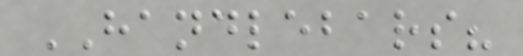HANDLEBARS?
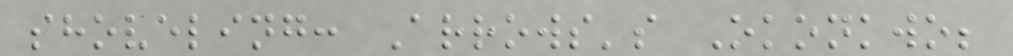shoveling: Arrows's Okonkwo;
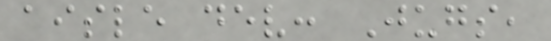aisle dev: Jugs,
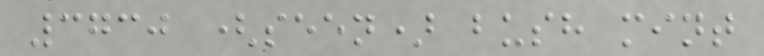3730 (seen) bush mint
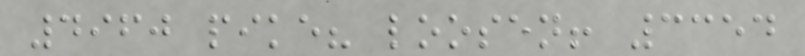4960 pike? loosen! 3354
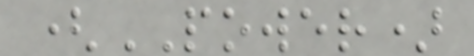(POWER)
